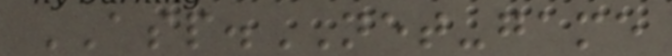ASP.NET-game
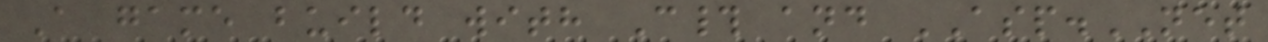A game build with C# and ASP.NET
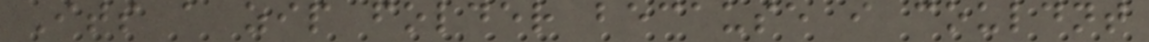Its a zip folder because i couldnt
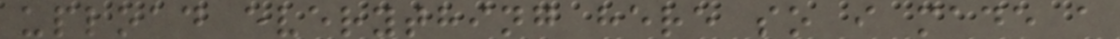upload everything here so i made a
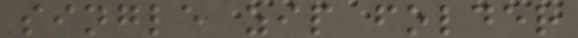single zip folder
